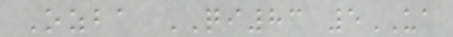Ozba QI83 5UA
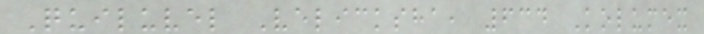Quiluvel Velicksha, 634 Kolumex
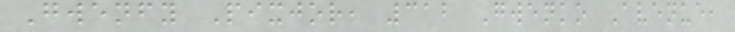Gwenfy Pixjor, 312 Gwenko Avenue,
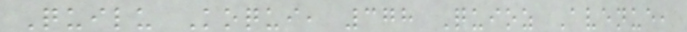Quilu Koqui, 378 Quioz Avenue,
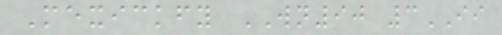Mexickfy WN90 3II
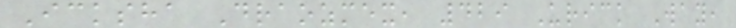Icksha Draozmex, 429 Urick Way,
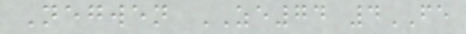Negwen ZE74 4FE
